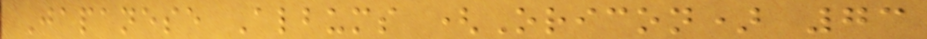Japanese Albums (Oricon) 73
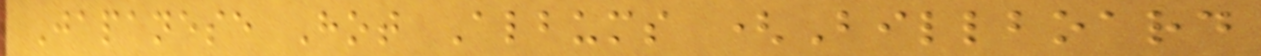Japanese Hot Albums (Billboard
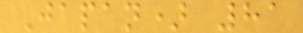Japan) 81
